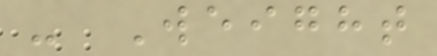- Weight
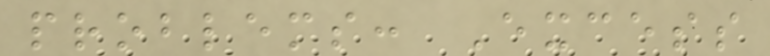problems: Excess
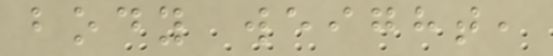body weight,
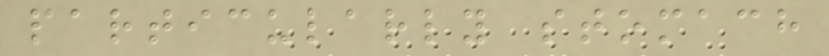particularly stomach
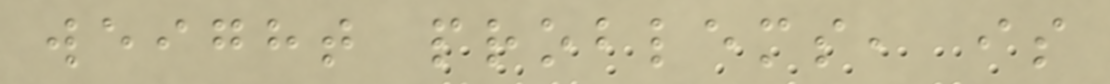weight problems, is
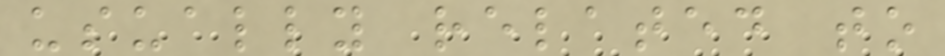usually related to
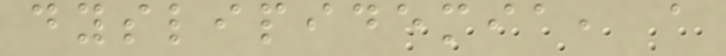dyslipidemia, a
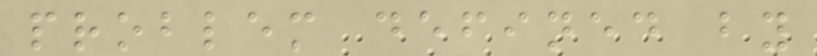problem defined by
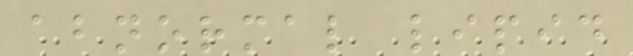abnormal lipid
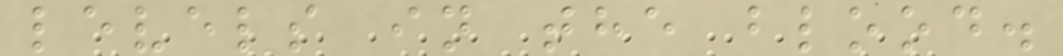levels in the blood.
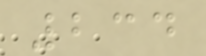234
